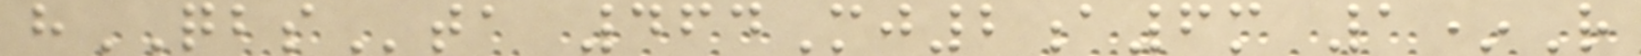hQBSta 464Mj2a6m 1*R
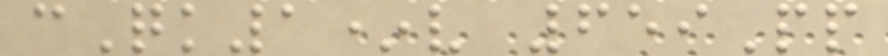cQk1*v 659Pp
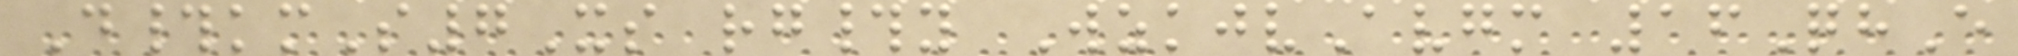D#kmS7Xs rg#y WzkjvAvgm 16QhE
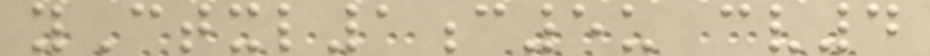yCtxl1c5u cv4
